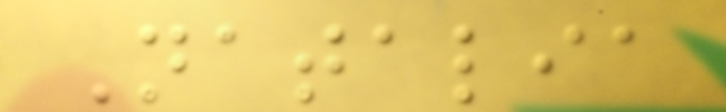Natalia
